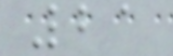21
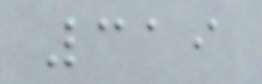319
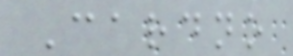Cardno
